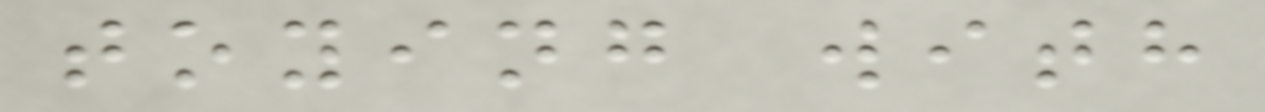toying with
